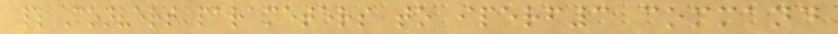# Convert parameters to iperf3 command
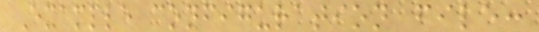Example configuration file:
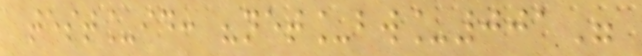test_id: "net_bw_001"
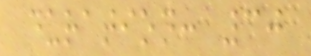duration: 30
